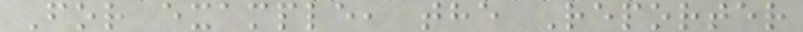For example, the Reporter
